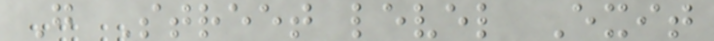G Street level Exit
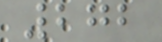272
